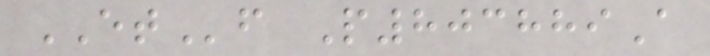ETf P803889A
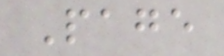Page
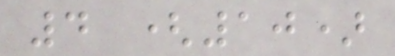4 (10)
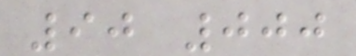90 000
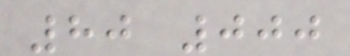80 000
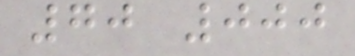70 000
